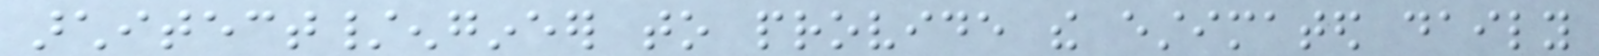architect/engineer to provide the estimated daily
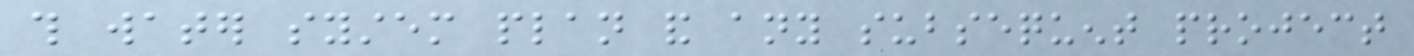this water system plan and any subsequent project
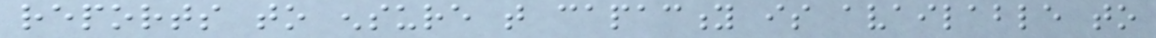reports to ensure that capacity is available to
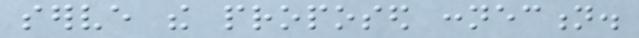serve the proposed connection.
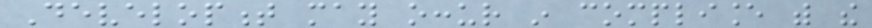Development may occur in compliance with the
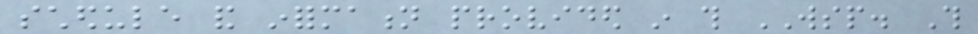schedule and information provided in this WSP. This
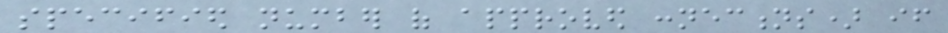specified number of approved connections) if
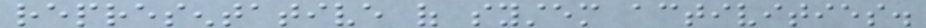representative of system activities.
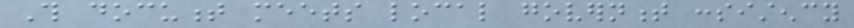This document meets local government consistency
